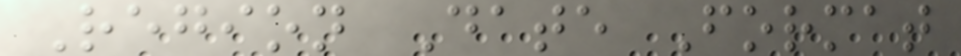Region Date Format
